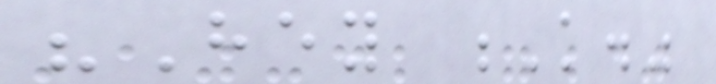"Hey K."
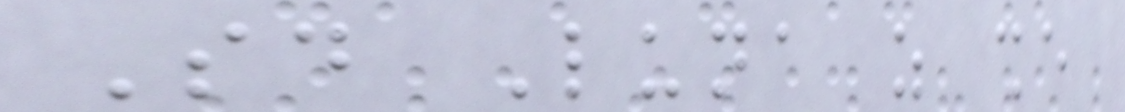Said Luna as she
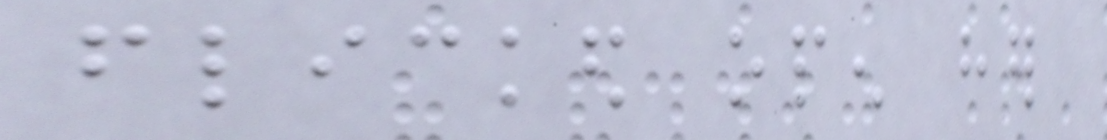flicked open her
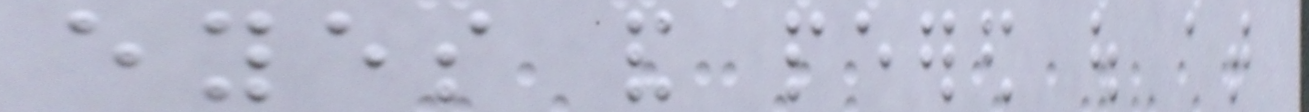eyes and peered out at
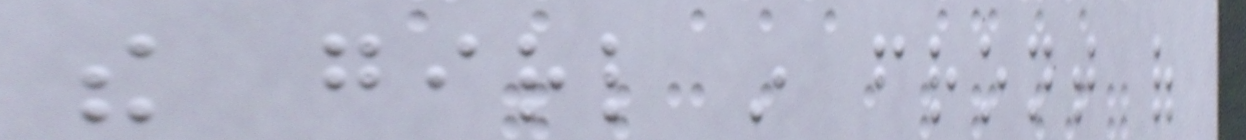the girl in front of
